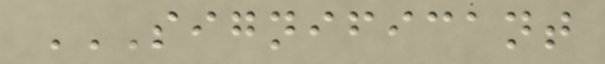SIGNIFICANT
